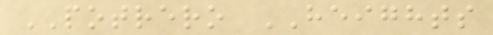POTRERO HEIGHTS
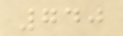740
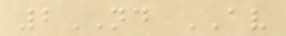2ND AV
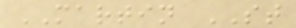MARTIN ST
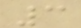3
